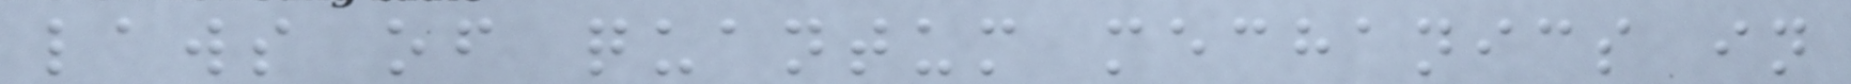laws of quantum mechanics in
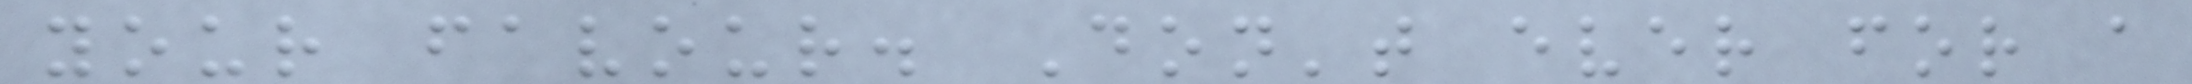your favour. Don't ever for a
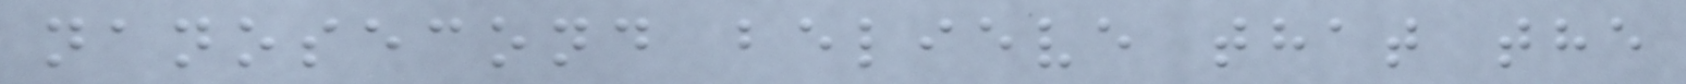nanosecond believe that the
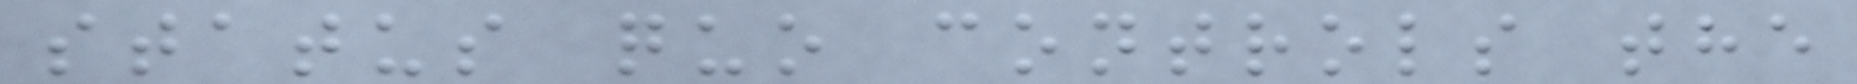status quo controls the
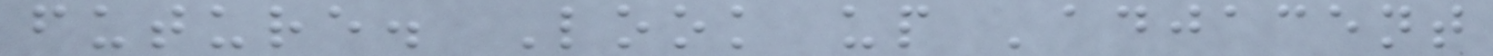future. Look up 'adjacent
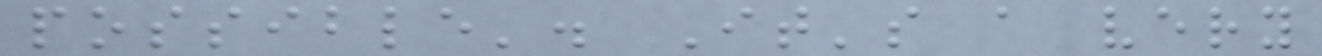possible'. It's a very
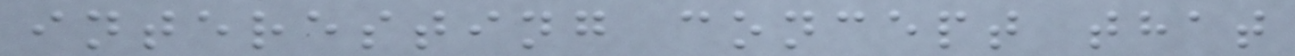interesting concept that
